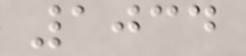1034
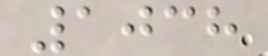1038
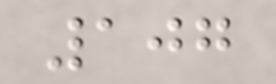107
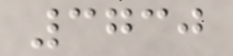3730
